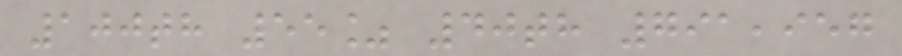100th 55% 40th 791,957
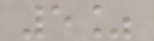5%
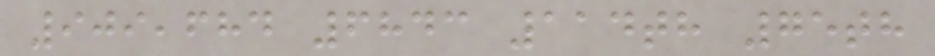909,684 6843 114th 75th
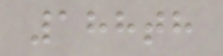188th
